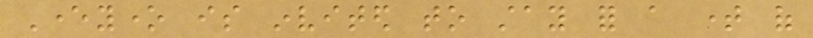Everyone is invited to stay for a time of
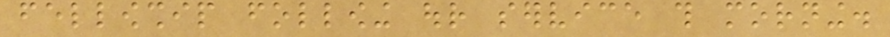fellowship following our service this morning.
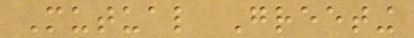Mutual Greeting
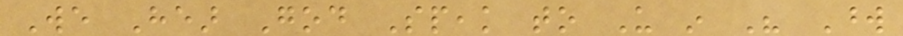We Hear God Speak to Us in His Word
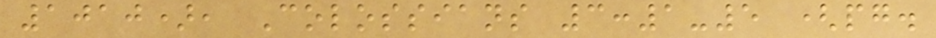1010), Colossians 3:1-5 (pg.
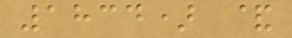1834) &
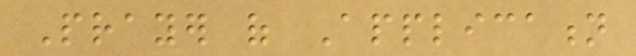Prayer of Application
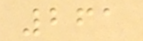261
